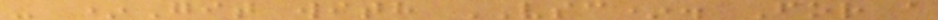- *Git with VSC*. For a
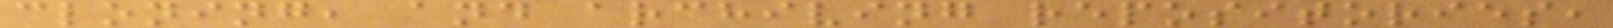cloning, and archiving repositories,
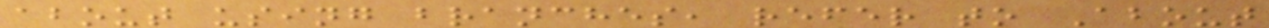about using branches, refer to About
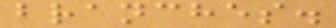branches.
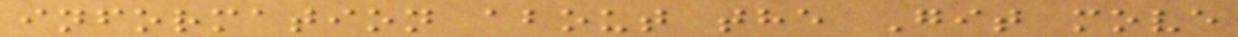information about the Git move
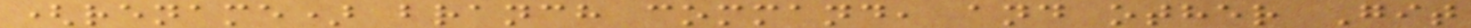(rename) branch command, and other Git
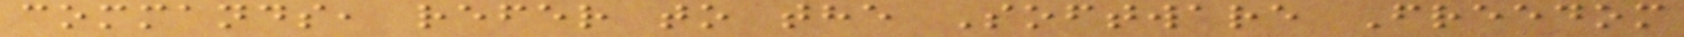commands, refer to the Software Freedom
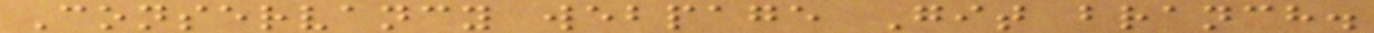Conservancy webpage Git branch.
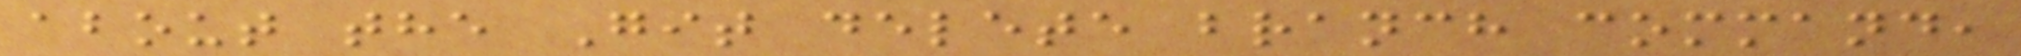about the Git delete branch command,
